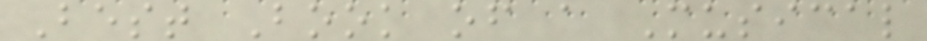Best Book of a Musical
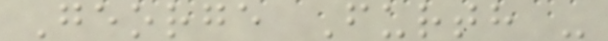George Furth -
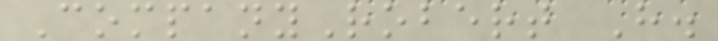CompanyRobert H.
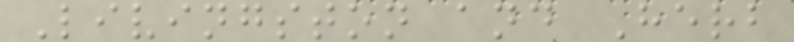Livingston and Herb
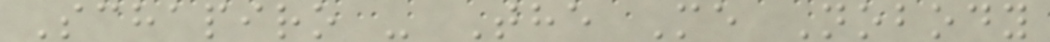Schapiro - The Me Nobody
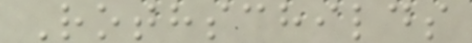Rothschilds
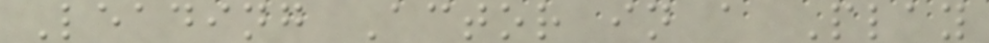Leading Actor in a Play
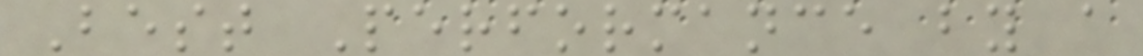Best Performance by a
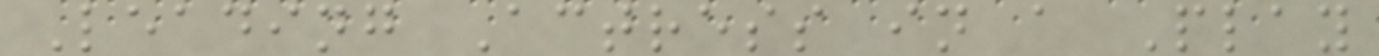Leading Actress in a Play
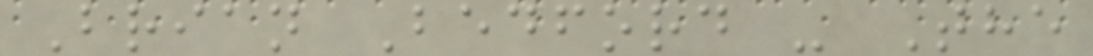Brian Bedford - The
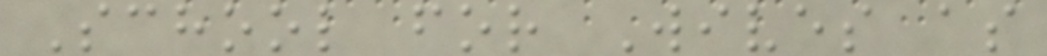School for Wives as
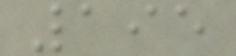195
